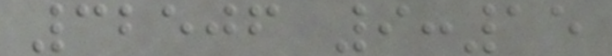32506 9:15
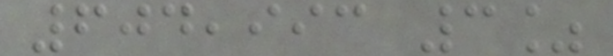604,993 3%
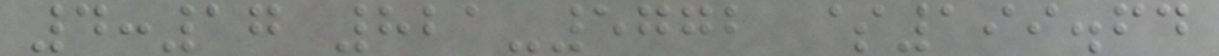4:17 821-5772 $199.64
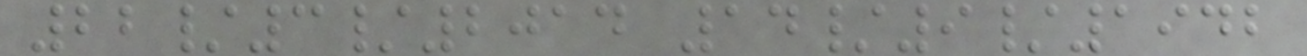22/3/2014 14/9/1942
